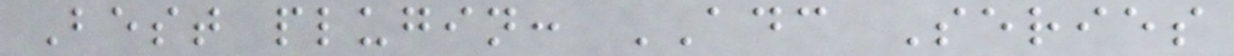Best plugin: ADC Series
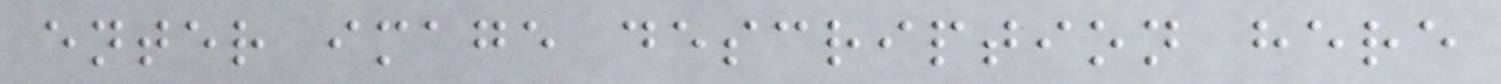enter image description here
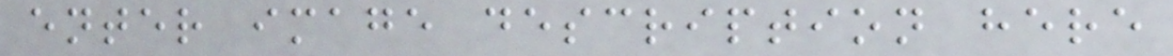enter image description here
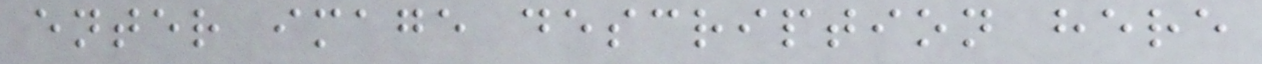enter image description here
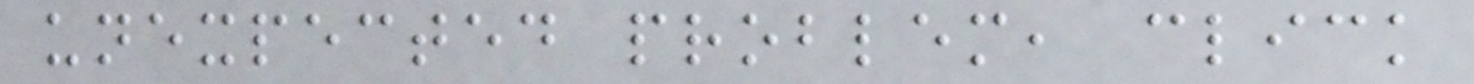unexpected problem, click
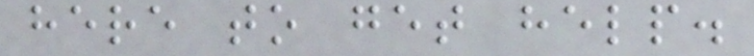here to get help.
